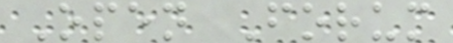Open Forum
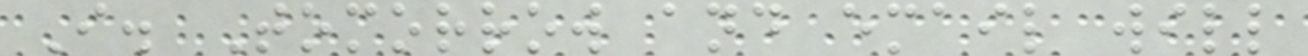I. Tomorrow and email will
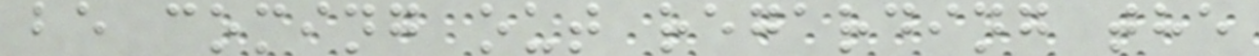be coming out regarding the
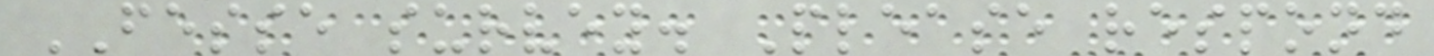FESSE survey. Please respond
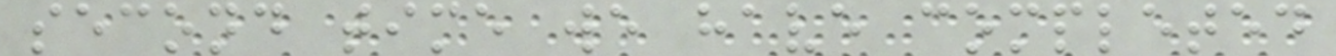second time we have completed
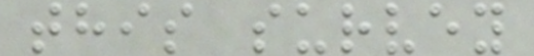this survey
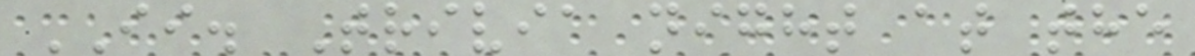II. Trivia night at the
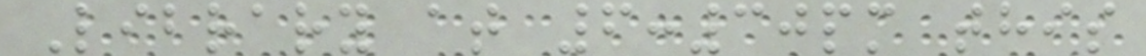Library at 6:30pm this
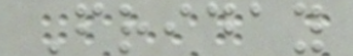Friday
